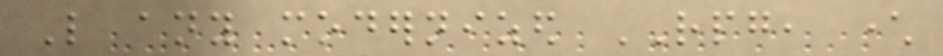Like any modernized RPG, character
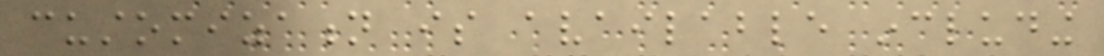customization is available including
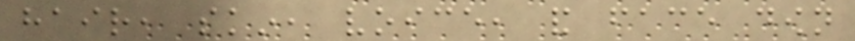hair, skin, voice, and face down
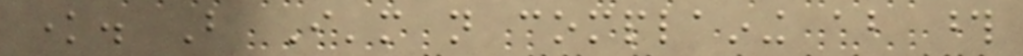know. But I'm not complaining about those
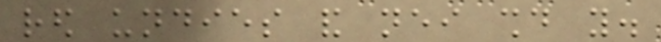red undies and neither should you.
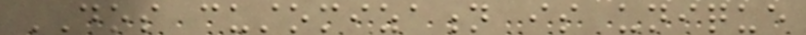DOS customization is unique
